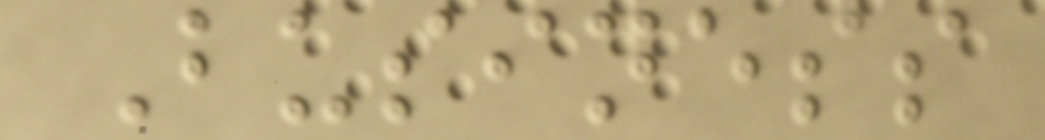Business
